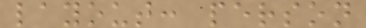layout: person
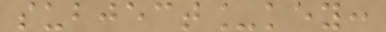subject_key:
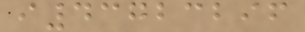i43723296
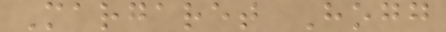Margaret Hogg
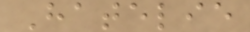Hatelie
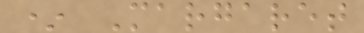* Margaret
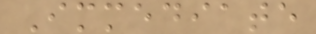Immediate
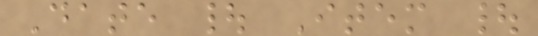Date | Item |
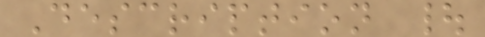Description |
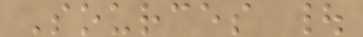Sources |
